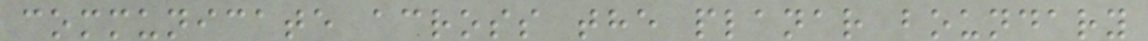communicate across the planar boundary
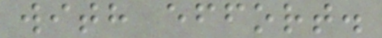with effort.
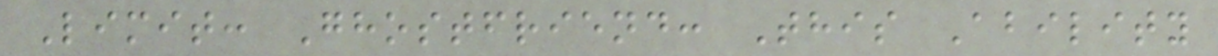Limit: Ghostfriend: This Ability
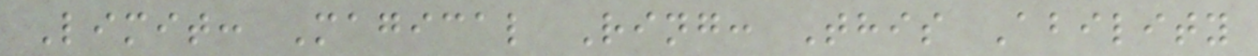Limit: Magical Ring: This Ability
